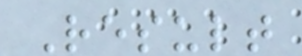Result
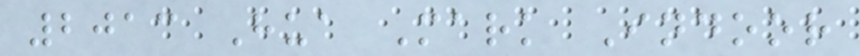2013 Hua Mark Indoor
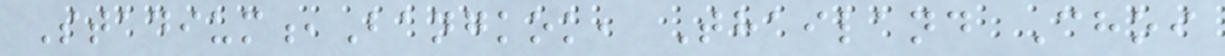Stadium,Bangkok, Thailand Choi
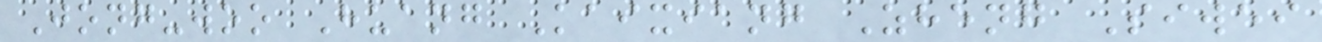Jong-woo Huang Kaixiang Zheng Siwei
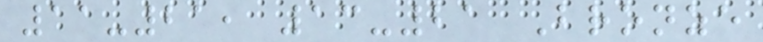11-21, 13-21 Bronze
